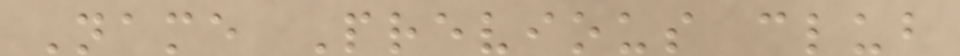Name Previous club
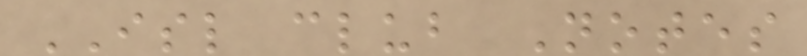ISL club Notes
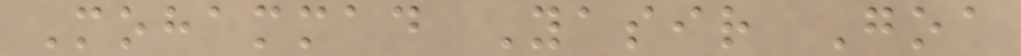Mohammad Yasir Goa
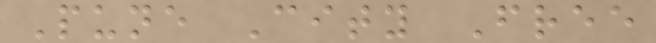Pune City Free
